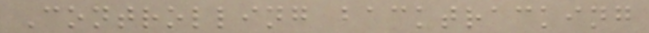Controlling backtracking
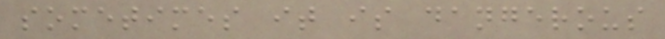sometimes it is dangerous
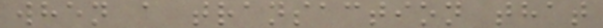when a transaction that
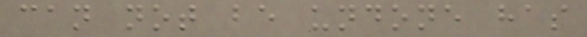can not be undone has
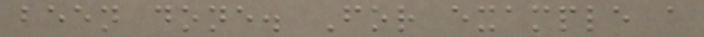been done. For example a
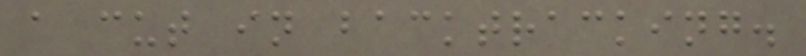a cut in backtracking.
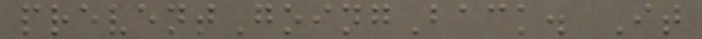preventGoingBack. It
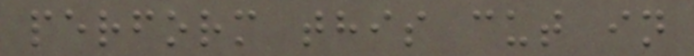perform this cut in
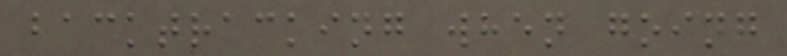backtracking when going
